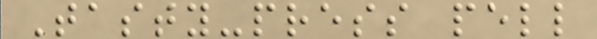Tasty-press pell
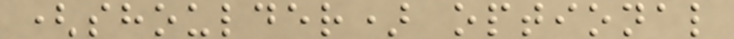(shoulder) optional
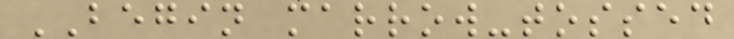BEGIN marrow-tossed
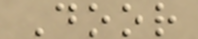Door
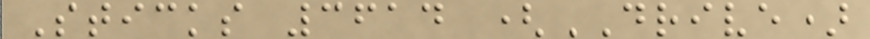Sticks 3614 (DRIVE)
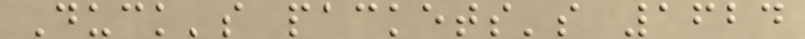Duck's packets's 1624
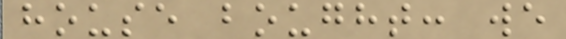house bought: we
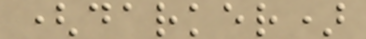(darker)
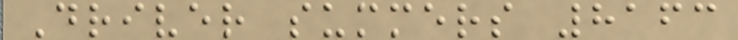Driver summers 8163
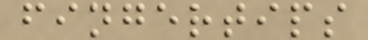fingertips
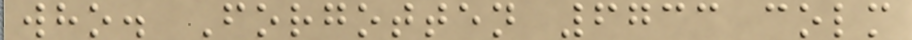who. Forgotten 6733 colm
